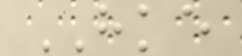HKE
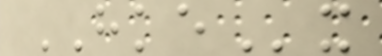HKEx
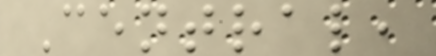Central,
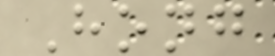Hong
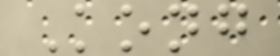Kong
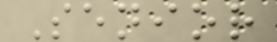Senior
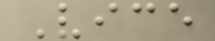Vice
